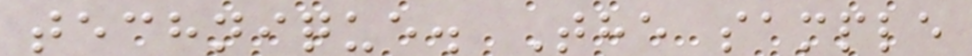technique. The sample
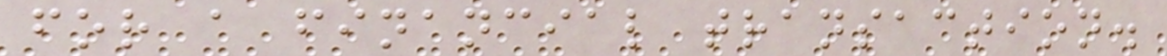for a financial transaction.
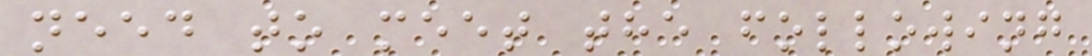need to meet the following
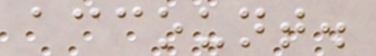account.
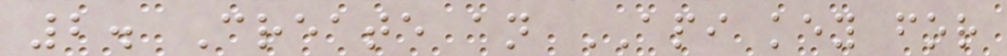2. Create an API key for
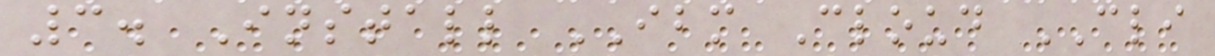3. Install IBM Cloud CLI
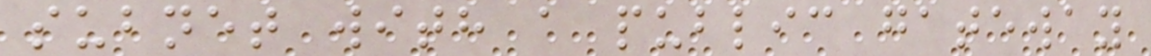subnet with a public gateway
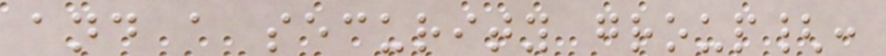and a security group{:
